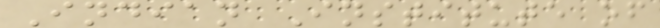Indian Institute of
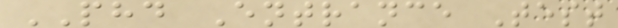PHD Entrance Test
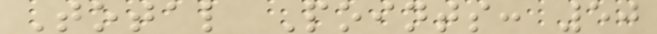Total Points: 50
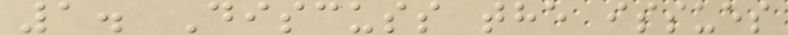1. Discuss the issues
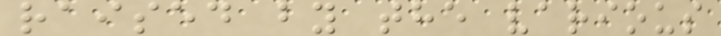raised by the various
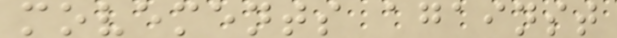movements against
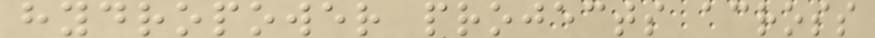hydropower projects across
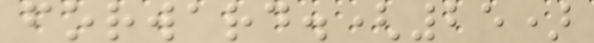forward.(25)
